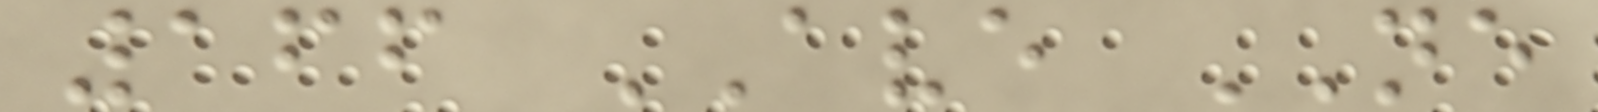166 AVE NE
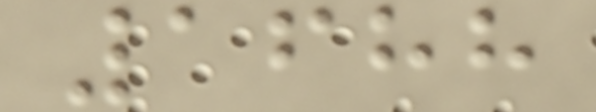1688
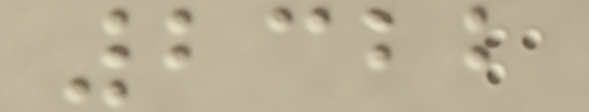2322
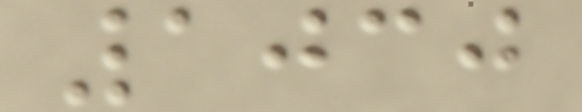1030
